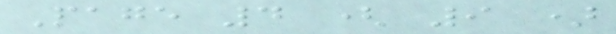Page 4 ( 9 )
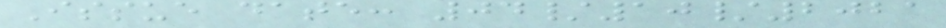Issue date: 04/10/2021
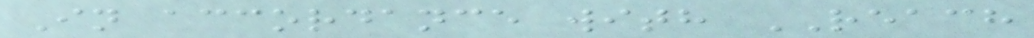In accordance with REACH
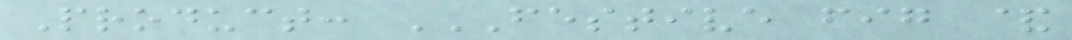Product: FESTIVE FIG &
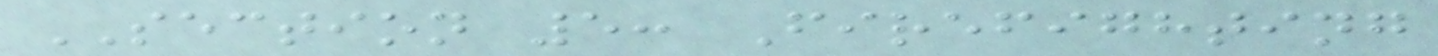SECTION 5: Firefighting
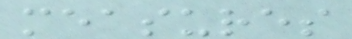measures
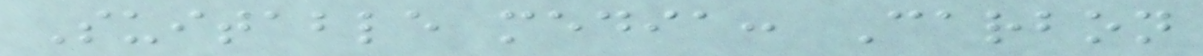Suitable media: Carbon
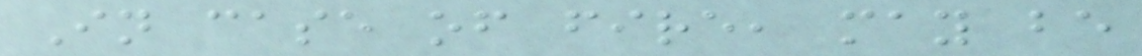In case of fire, may be
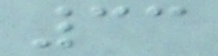33
